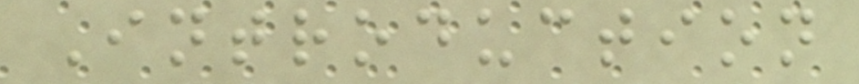Introduction
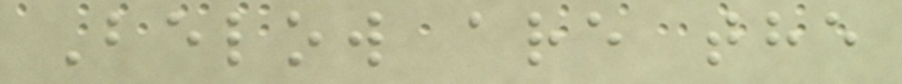Below are the
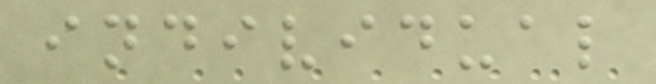individual
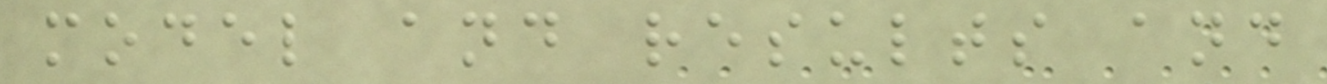model and results and
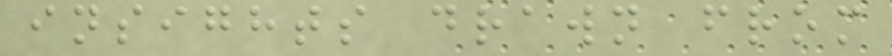insights drawn from
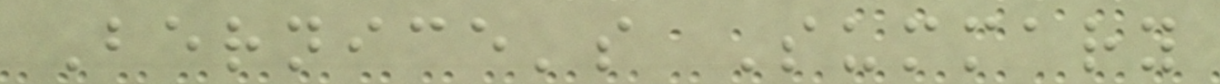Bernice's Summary
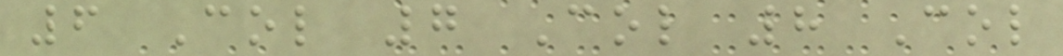6 Col 7 Col 8 Col
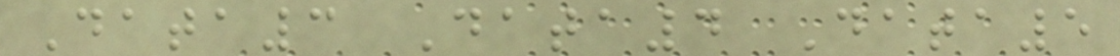Data3 Data4 Data5
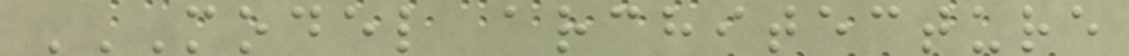MODEL ARCHITECTURE
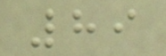89
